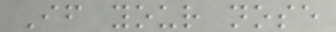If your nose
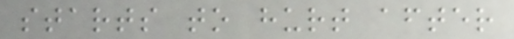starts to hurt after
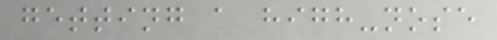getting a high-nose
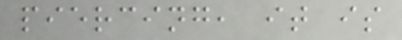piercing, it is
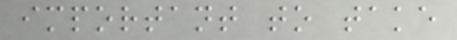important to take
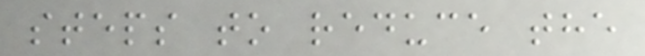steps to reduce the
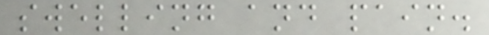swelling and pain.
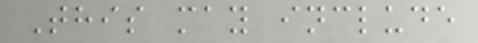This may include
